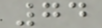74
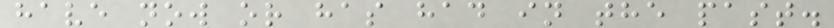have now or has had in the past.
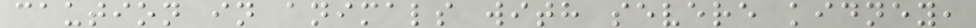caution in animals with severe kidney,
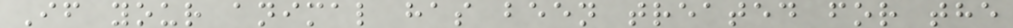If your animal has been treated for the
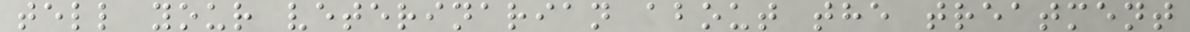tell your veterinarian about the treatment
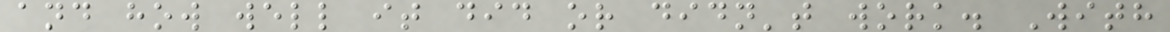and how well it did or didn't work. With
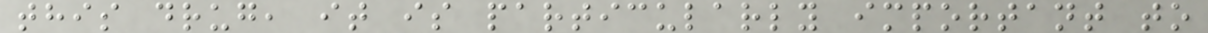this drug, it is particularly important to
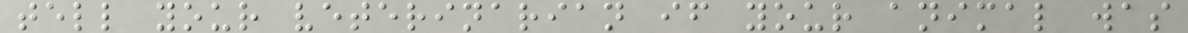tell your veterinarian if your animal was
